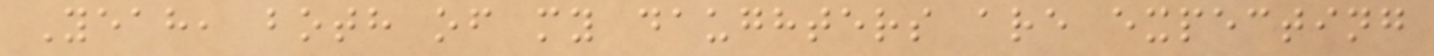Yeah, both of my daughters are expecting
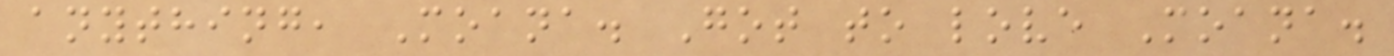anything, Moana. Got to love Moana.
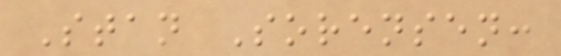Stan Sorensen:
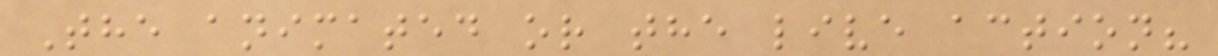The animated or the live action?
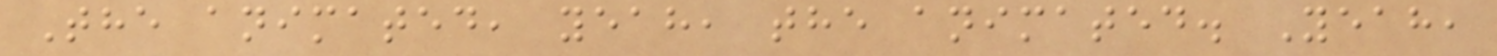The animated, yeah, the animated. Yeah,
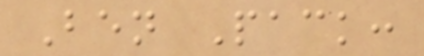Ben Pack:
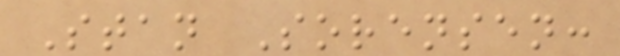Stan Sorensen:
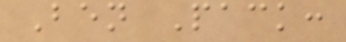Ben Pack:
